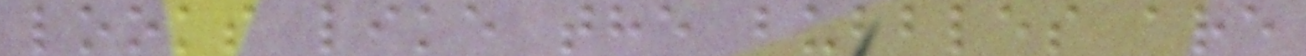looks like the bubbles are
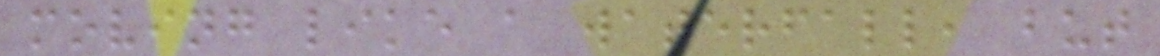moving like a waterfall, but
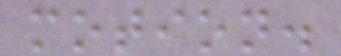motion.
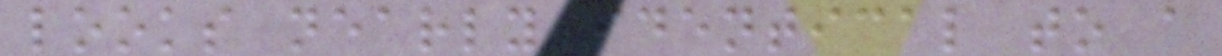looks nearly identical to a
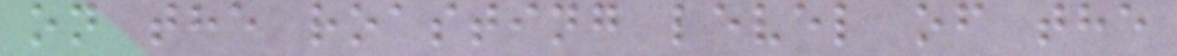on the roasting level of the
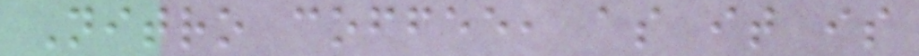Nitro coffee, as it is
